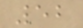52
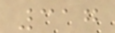317
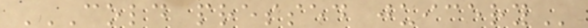COLD PRESSED JUICERY
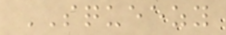SQUEEZY
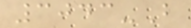3043-B
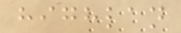highlan
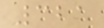321
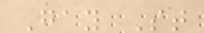Gay St
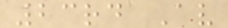23rd Av
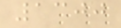1300
